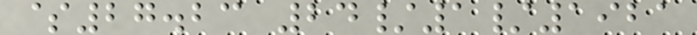$27.23 24/1/1921
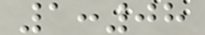1:08
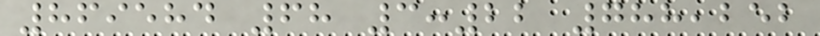869584 68 3:22 788,252
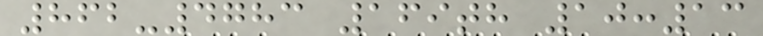862-4783 169th 10:13
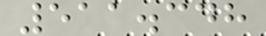511.348
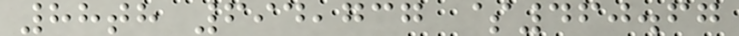88th 694,737 $460.67
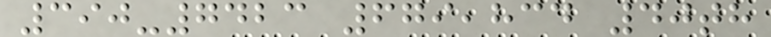390-7423 679,834 40th
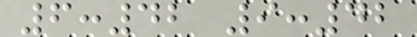6:42 9:42
